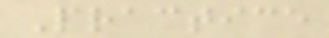Practice
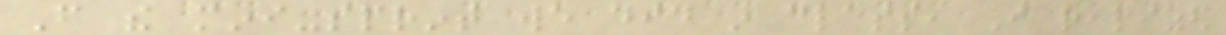From the mini-sprint we did in class, I realized
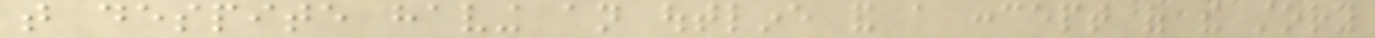that despite having an outline and a concept of the story
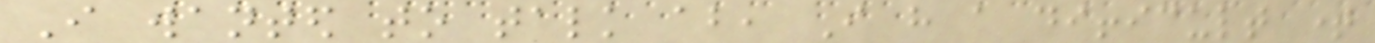I wanted to talk about, I have a difficult time
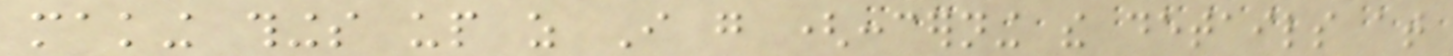making things up as I go (concerning the details at
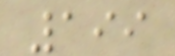199
